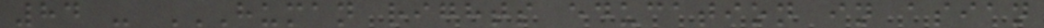84 - HUMAN RIGHTS EDUCATION IN ASIAN
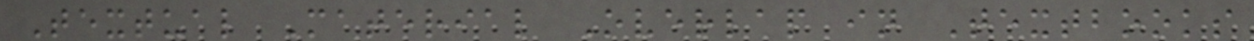Textual Material Overlap in Textbooks
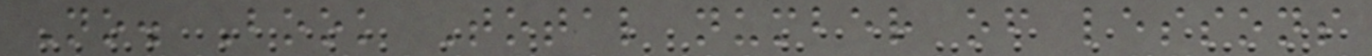No. Book Total number of lessons
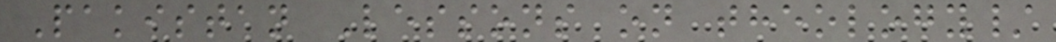Pakistan Lessons on theology/
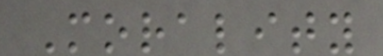Morality
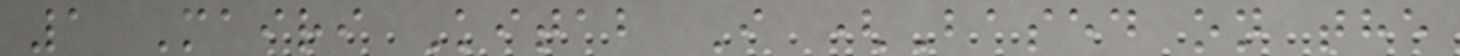1 Mairi Kitab I (Based on the
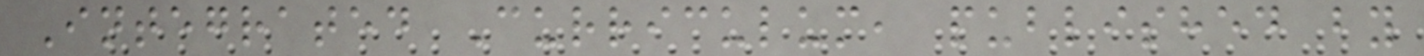Integrated Curriculum, published by
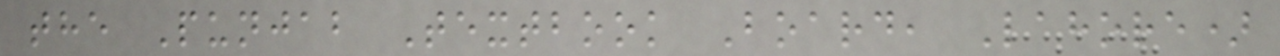the Punjab Textbook Board, Lahore)
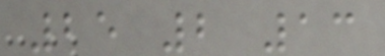25 2 13
